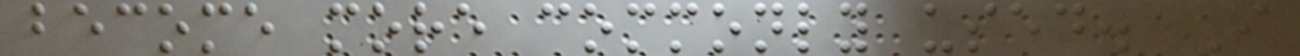become more commonly used. I
